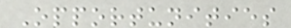Opportunities
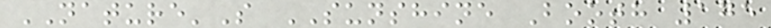NATURE'S SUNSHINE Booth 175
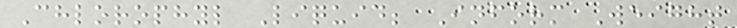Chlorophyl Liquid; Inform Weight
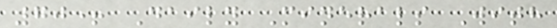70+ Daily Minerals With
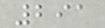291
